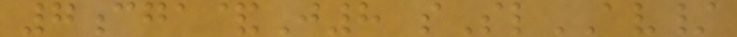7cga&J8 sSlAV/
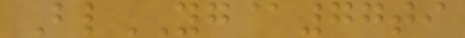BlYG@77ti
